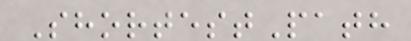ShortestPath
